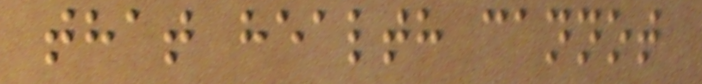that health cannot
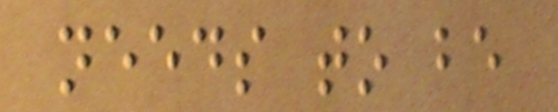needs to be
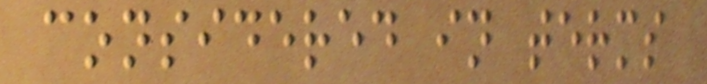considered in terms
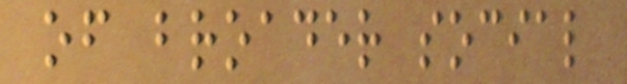of broader social
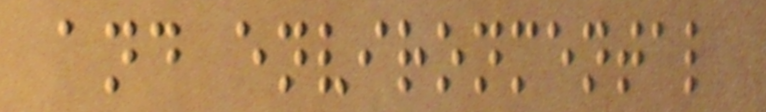and environmental
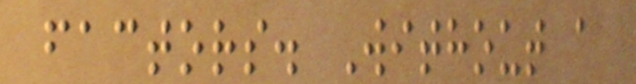factors. Without a
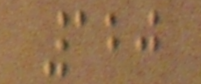120
